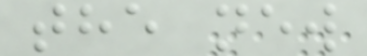the new
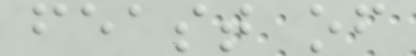feast of
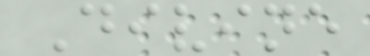Divine
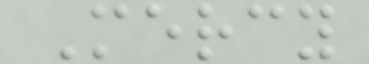Mercy
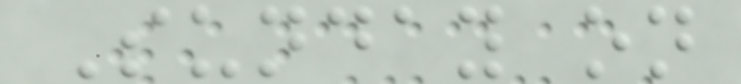Sunday on
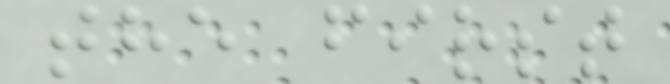the first
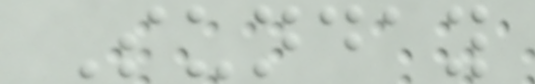Sunday
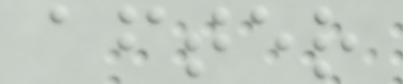after
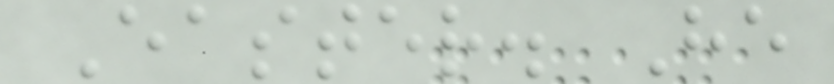Easter. He
